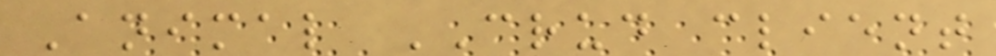Animal CRUD client
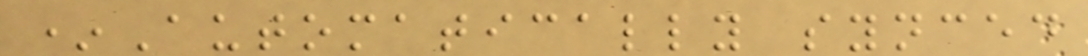*Automatically synced
